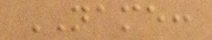NAME:
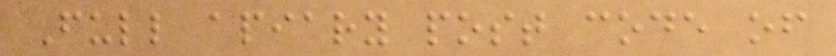Full apiary post code of
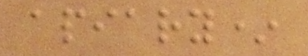apiary*
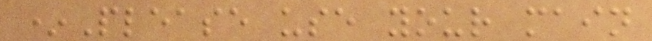*Please use your main
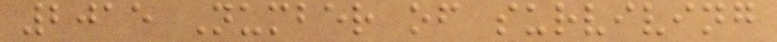2015 Number of surviving
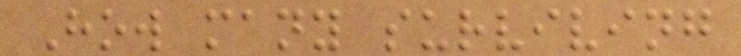How many surviving
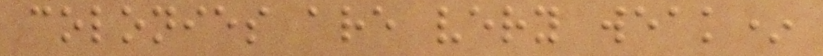colonies are very weak*
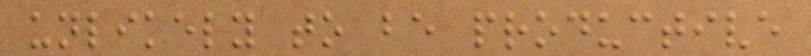unlikely to be productive
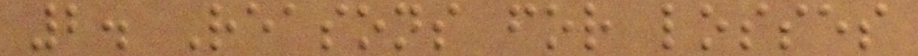2. Reasons for losses
